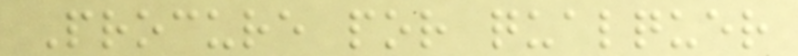Procure por qualquer
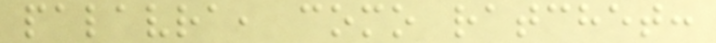palavra, como ratchet:
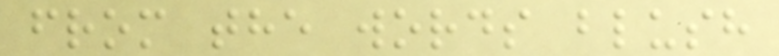from the words blush
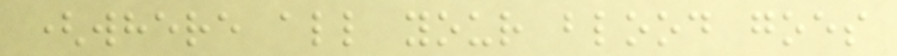(where all your blood goes
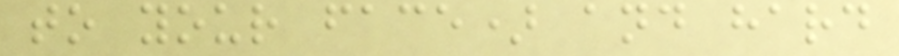to your face) and hard
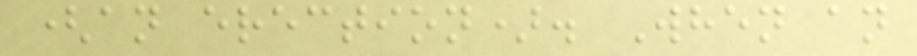(an erection). When an
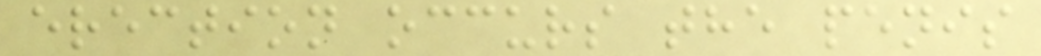erection occurs the penis
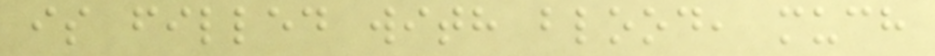is filled with blood, much
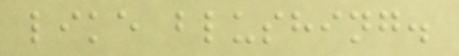like blushing.
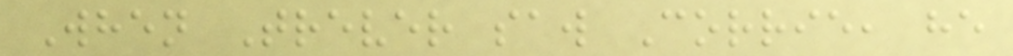When Trever saw Corrie, he
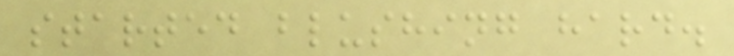started blushing hard.
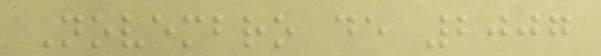Novembro de 2007
